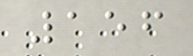156
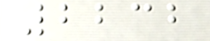2232
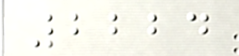2224
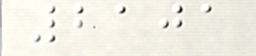2101
